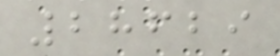28629
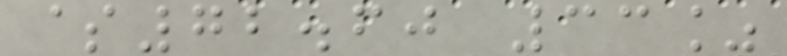$72.60 33%
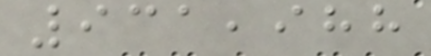931,988
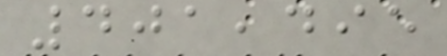401,495
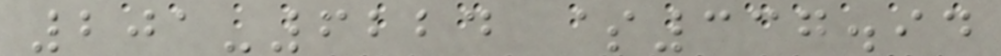201-6224 $337.94
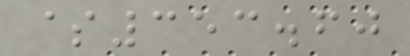$353.60
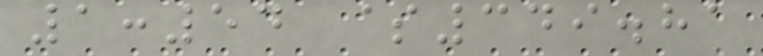1:54 $349.81
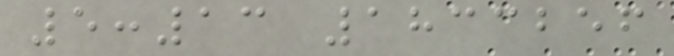5:13 1833256
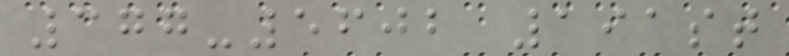377-5602 191st
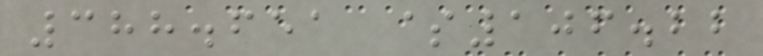388.651 $106.22
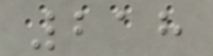218
